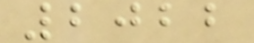2022
